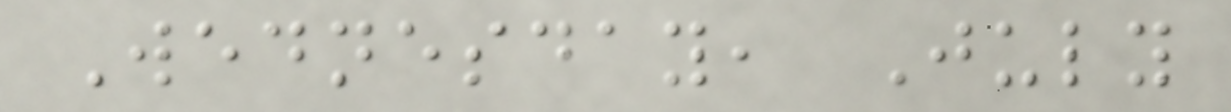Wednesday, July
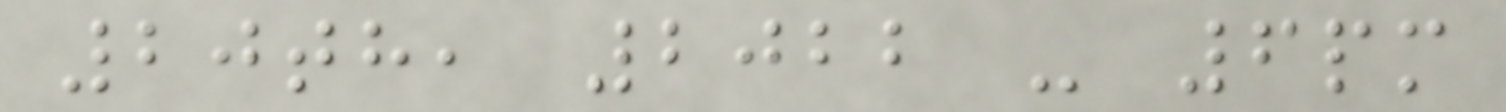20th, 2022 - 6pm
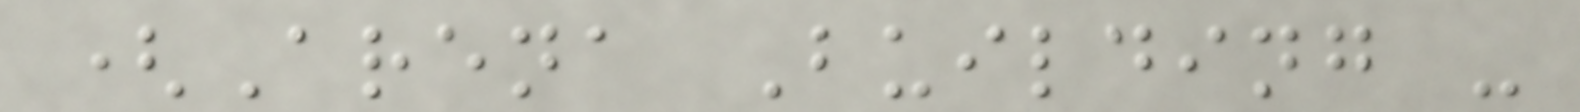(Arena Building -
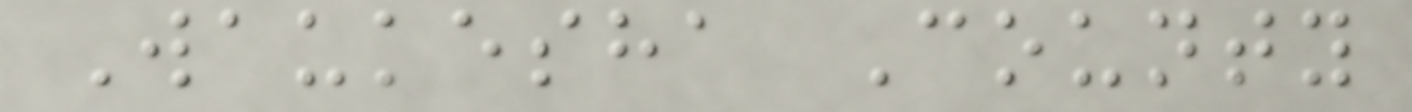Waukesha County
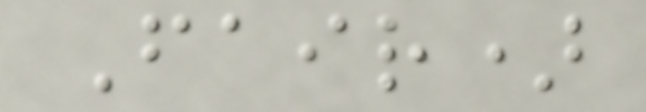Fair)
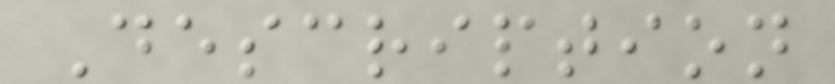Description
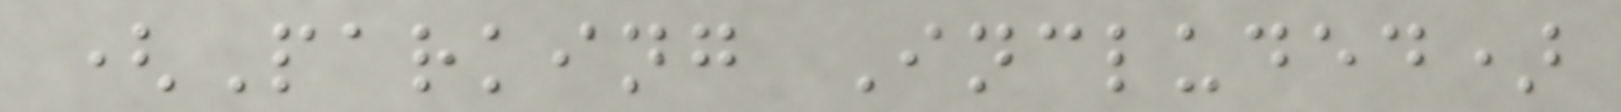(Parking Included)
